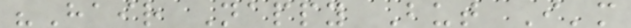"Hair Nappy But I'm
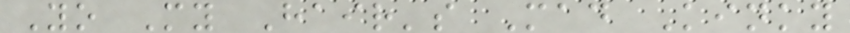Yo My Hair's Mad Kinky
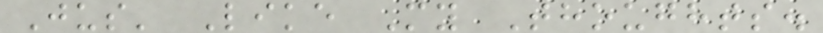Jus' Like My Thoughts.
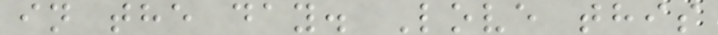in the day. Love this
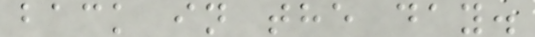back in the day.
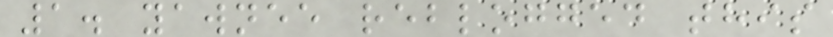1. yawnee reblogged this
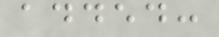added:
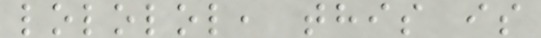lololol, this is
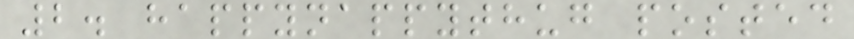2. happynappythug posted
